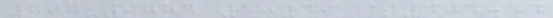707-9784 1:49 $474.54
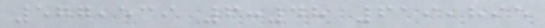577,539 6:48 619,895
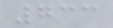733
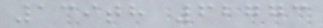139th 62773
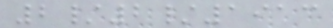2/2/1913
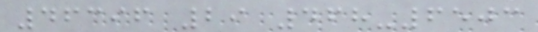46396 29 468-6503
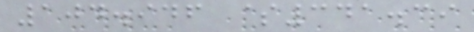104.946 $341.39
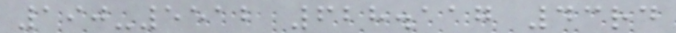190-5512 628.117 43rd
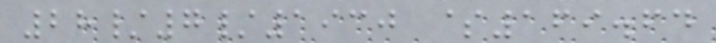28/7/1930 $169.64
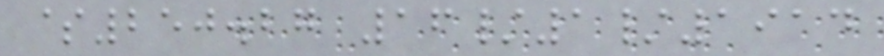$250.27 16/1/1914
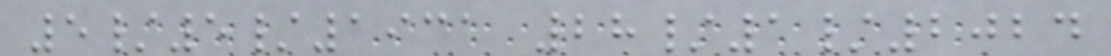5/5/1931 28/1/2024
